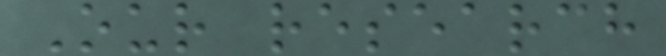Our research
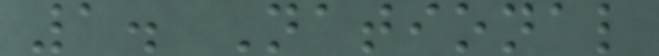1. National
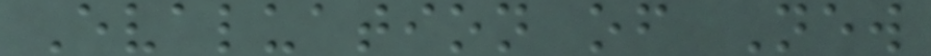Evaluation of New
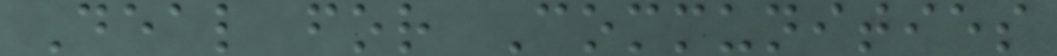Deal for Communities
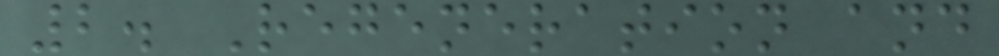2. Regeneration and
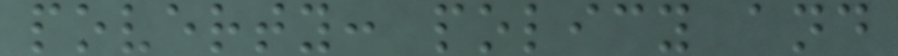poverty: policy and
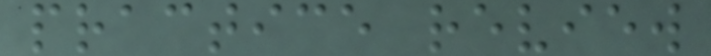practice review
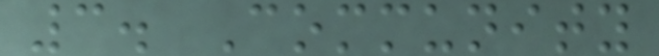3. Community
